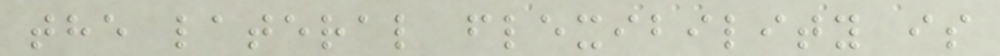the lateral flexibility is
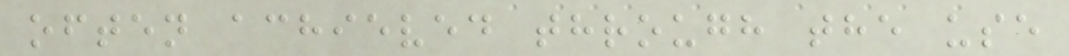often achieved through the use
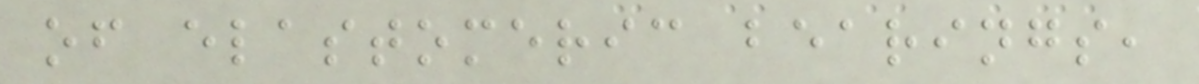of elastomeric bearings,
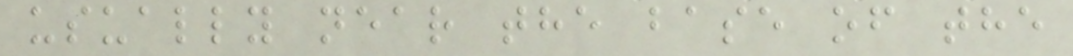usually near the base of the
